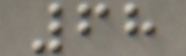68
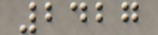2427
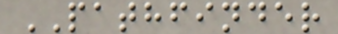PATHFINDER
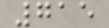715
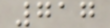717
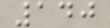140
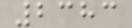2383
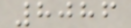8086
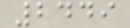2449
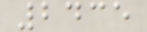2435
